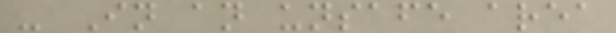- In an unsafe area
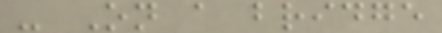- On a bridge
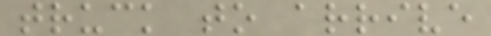truck to arrive
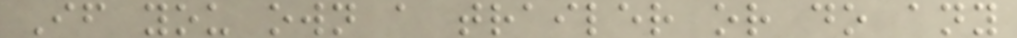If you own a trailer or do any
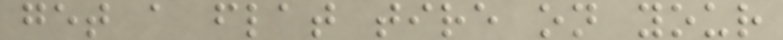get a flat tire on your
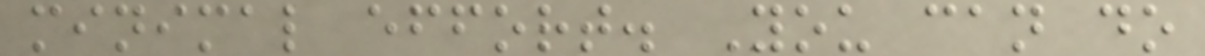minimal effort. You can do
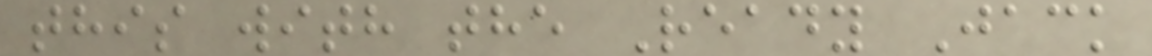this with the Ready Jack
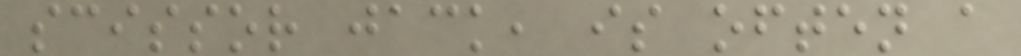scissor jack, is often a
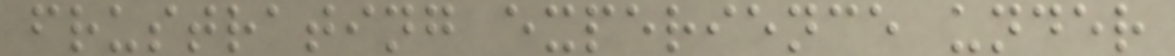frustrating experience under
